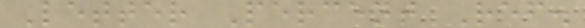Letter Percent Ref.
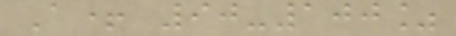A+ 90-100%
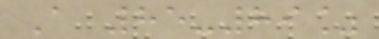A 85-89%
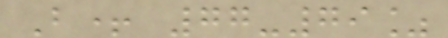B+ 77-79%
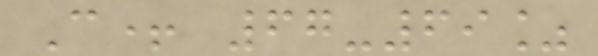C+ 67-69%
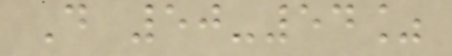D 50-54%
